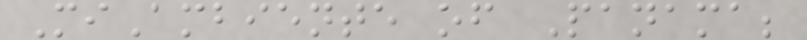MiAmbiente of Panama;
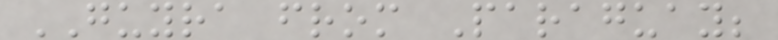GUYRA from Paraguay;
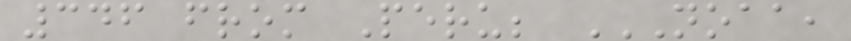346 from Peru; NOAA,
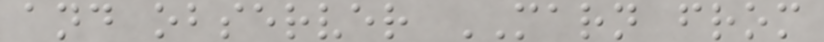and observer MARN from
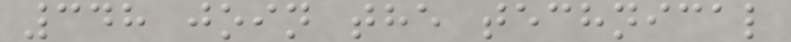348 join the technical
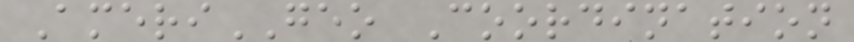AmeriGEO Coordination
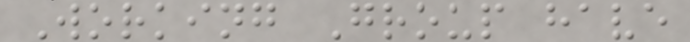Working Group have
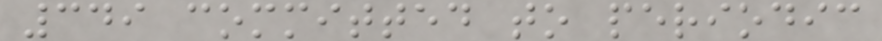349 committed to periodic
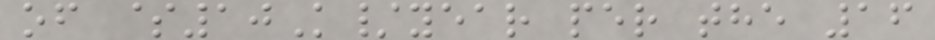of $10K/year per the 16
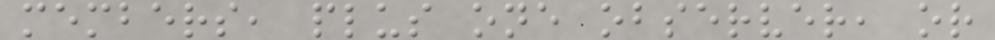members, plus one observer, or
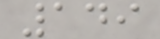149
